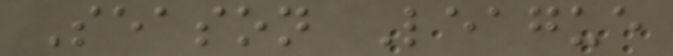Season League
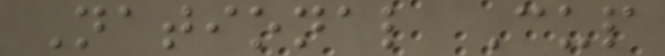National Cup
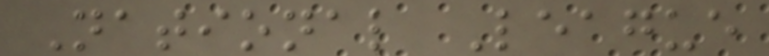National League
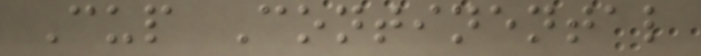Cup Continental
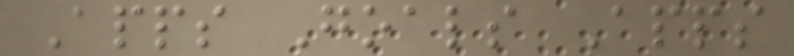Apps Goals Apps
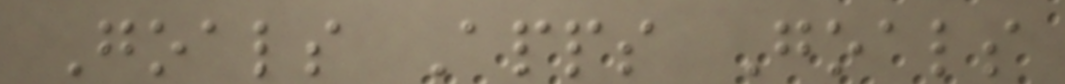Goals Apps Goals
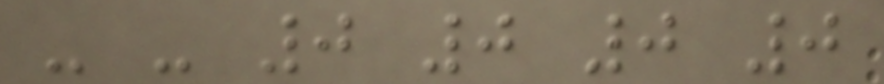- - 0 0 0 0
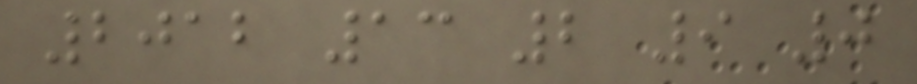2012 13 2 9 0
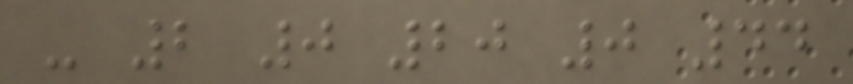- 2 0 20 0 44
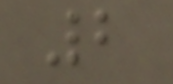2
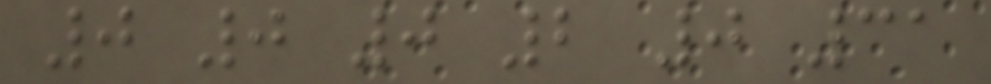0 0 0 2 0 31
